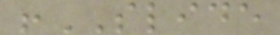!SLIDE
